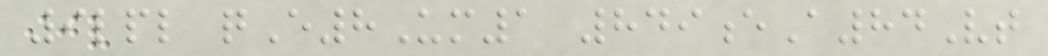9lpl qE8Um1 849eA84Vt
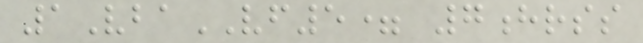1VbaVF5= 7hrss
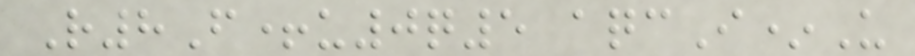R8F+u0q5 aqcI*U
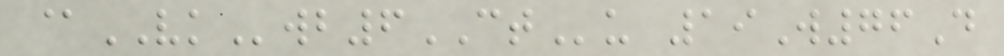@VKwb6CTu 19W76D
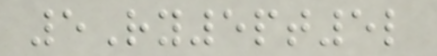5Ry5pt5l
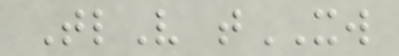TlV tXW
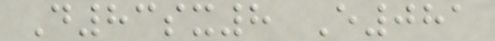D83sx8 E081
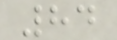84
